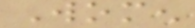Women
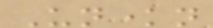Unknown
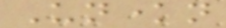Unknown
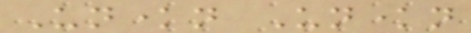Unknown Unknown
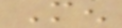Men
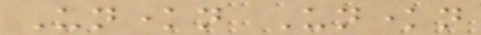Unknown Unknown
